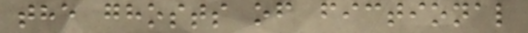the ghosts of fictional
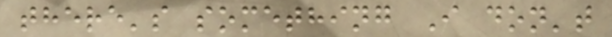there's something I don't
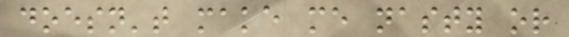doesn't make me nasty or
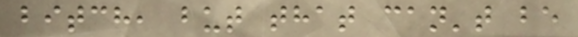bitch, but that can't be
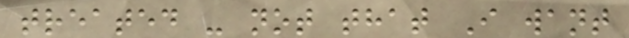treated - not that I want
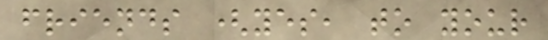friends (yes, to your
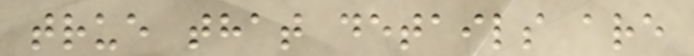true that details are
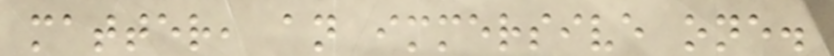matter, an immersive one.
